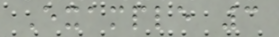Example 3
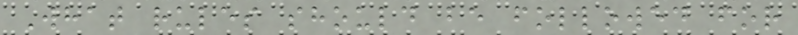What rules should be followed for
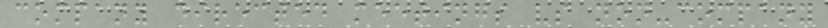company directed meetings vs non-company
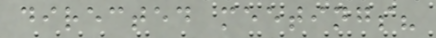directed meetings?
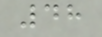48
